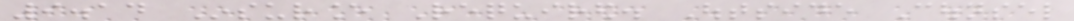9.14 Insurance Required. Outside Counsel
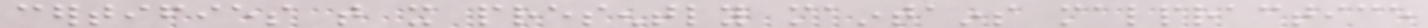certifies that it presently maintains malpractice
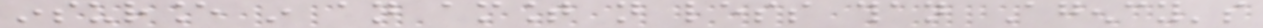insurance in an amount not less than Agency's
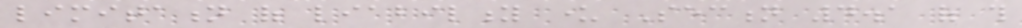limitation of liability under Section 4.1 of this
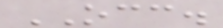OCC.
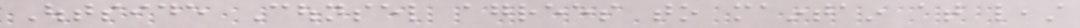Outside Counsel agrees to maintain at least
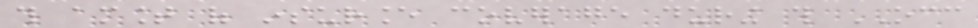this amount of insurance coverage during this OCC
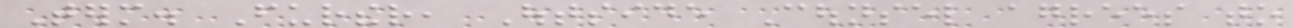Term. Further, Outside Counsel agrees to
